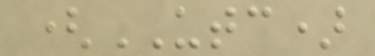(UTC)
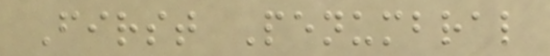First Penumbral
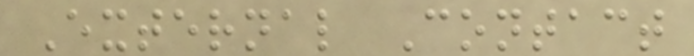External Contact
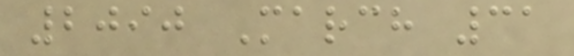2090 March 31
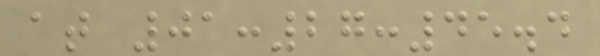at 01:27:45.4
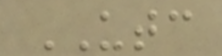UTC
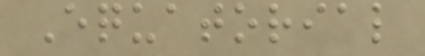Equatorial
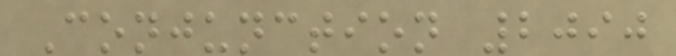Conjunction 2090
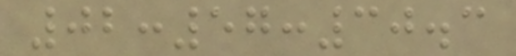02:57:30.3
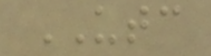UTC
